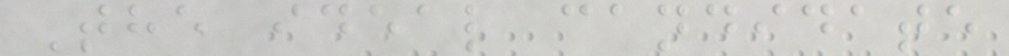The ideal candidate
